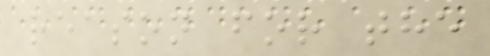reason for the
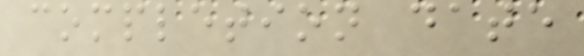completion date
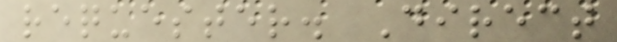requester. Direct
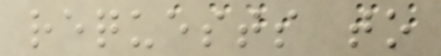requests to
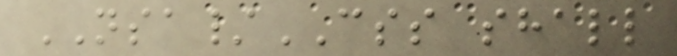NSA/CSS shall
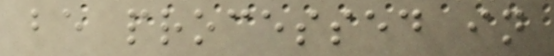be processed in
